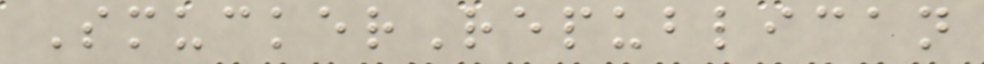SmuckerRepublican
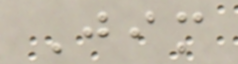Jim
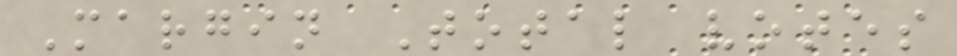Margin Total votes
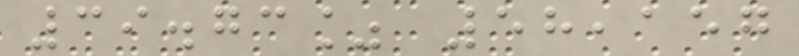39.73% 58,157
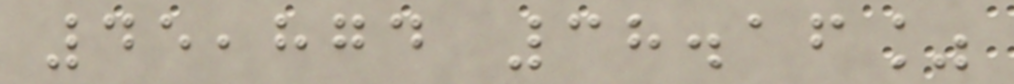45,874 38.16%
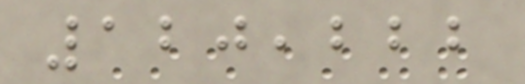120,222
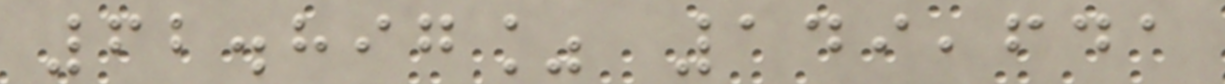62.897% 149,641
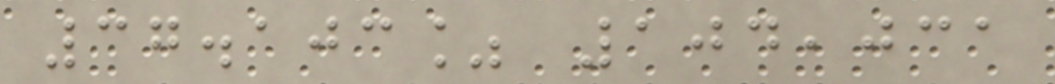37.103% 104,031
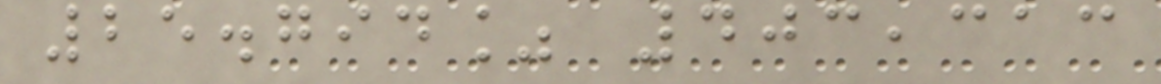25.794% 403,313
